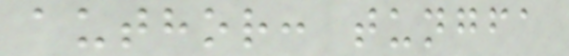author: tungfa
